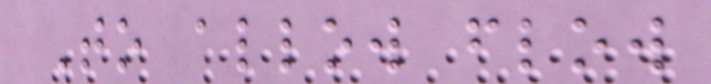To allow flow
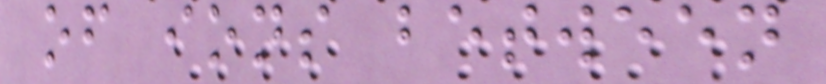of ions between
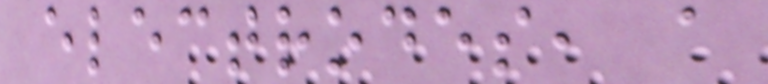electrodes, a
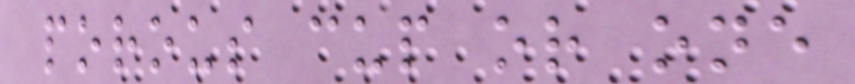porous cup or one
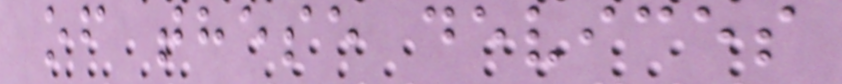of these devices
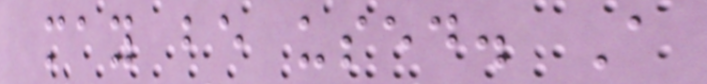may be used. A
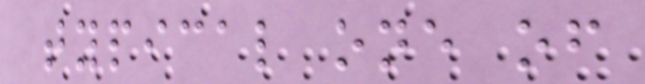typical one of
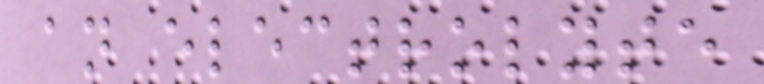an electrolyte
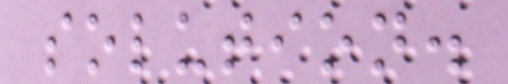solution.
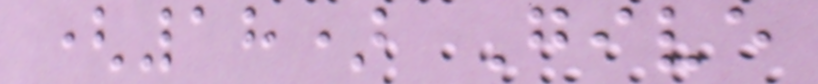(18) Give
